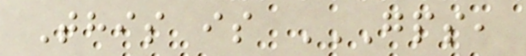This is GPS,
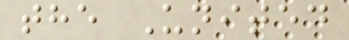the United
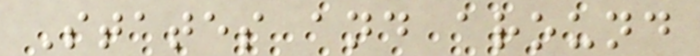States and around
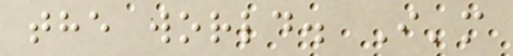the world. I'm
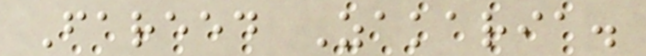Fareed Zakaria.
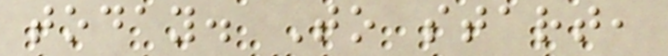today. To start,
